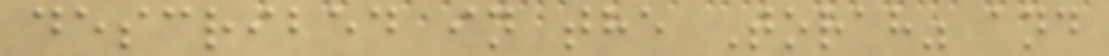described in the Torah" and
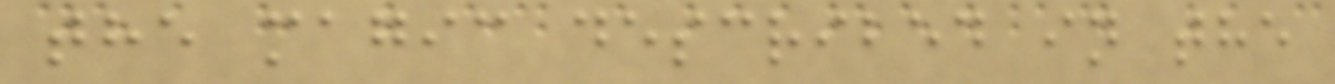the magic described in the
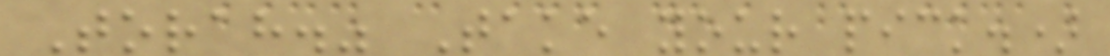Torah." Take your pick.)
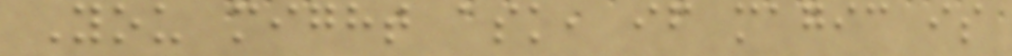You might ask, if magic is
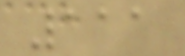111
